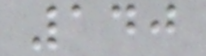140
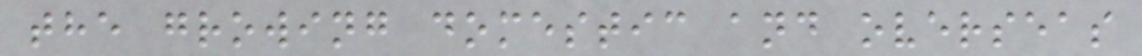the growing domestic and overseas
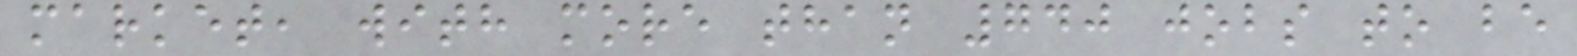market, with more than 740 jobs to be
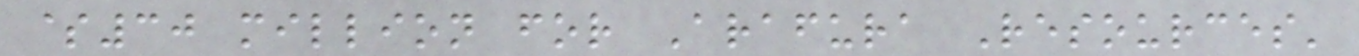$30 million for Arafura Resources'
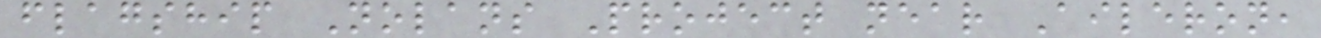flagship Nolans Project near Aileron,
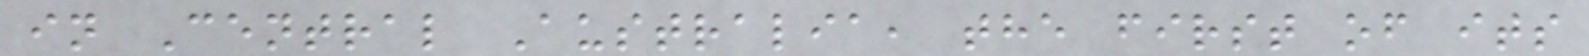in Central Australia, the first of its
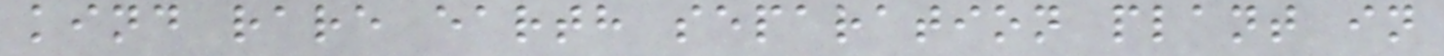kind rare earth separation plant in
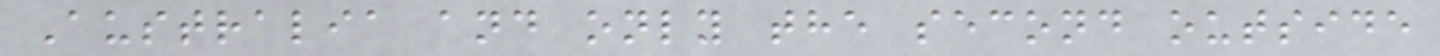Australia and only the second outside
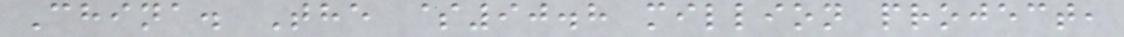China. The $90.8 million project,
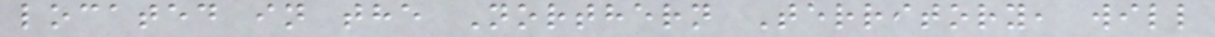located in the Northern Territory, will
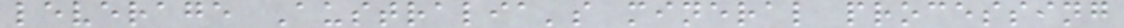leverage Australia's mineral processing
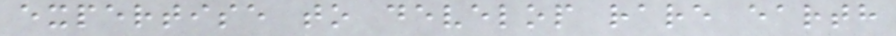expertise to develop rare earth
